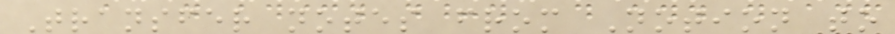Transfer notes from Notion to
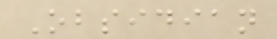Obsidian
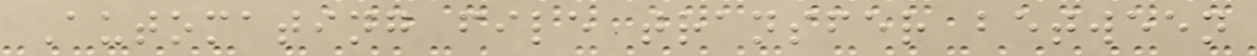Automating file transfer between
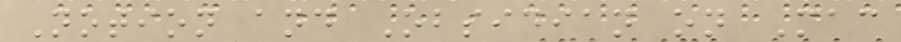Notion and Obsidian on Mac
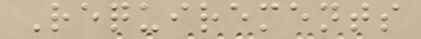Requirements
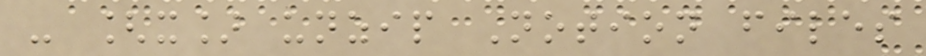- [x] unzip Notion files
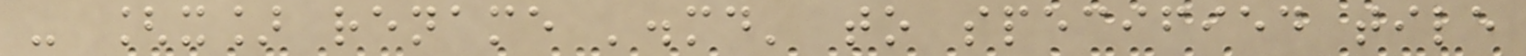- [x] rename '.md' to specified tile
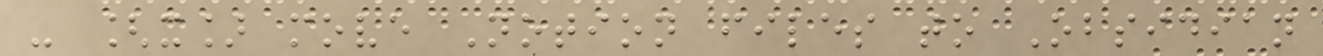- [x] move Notion files to Obsidian
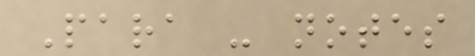Para - notes
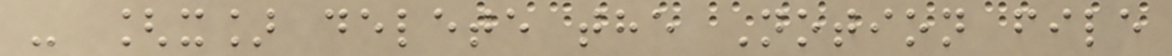- [x] delete the Notion file
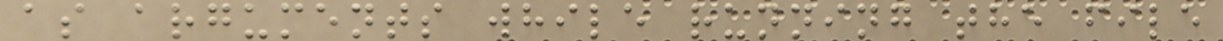as arguments while running the file
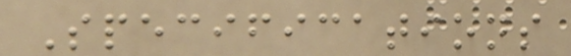Specifications
